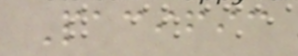Pacific
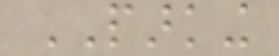PARKING
